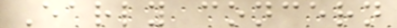Early concern
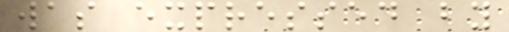was expressed by
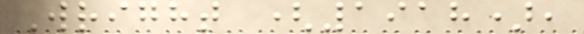Wright (1918),
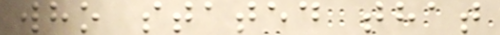who stated that
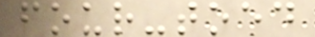four-toed
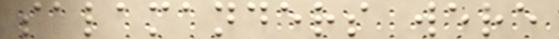salamanders were
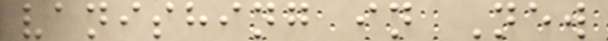vanishing in New
